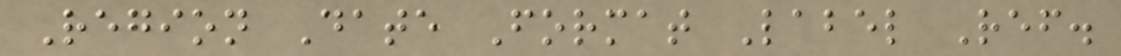Region Date Format Label Ref.
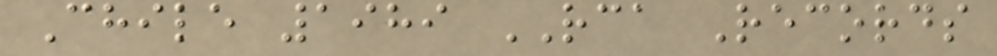Chile 1989 RCA Records
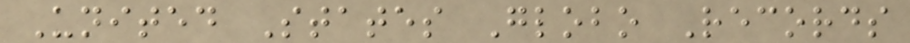United States Globo Records
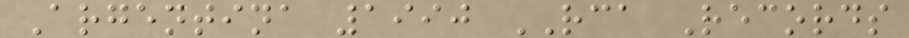Argentina 1990 RCA Records
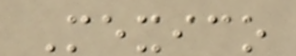Mexico
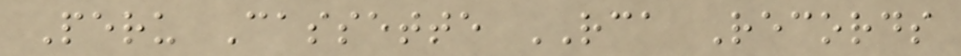Peru Cassette RCA Records
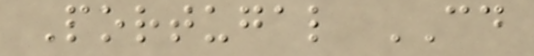Portugal CD
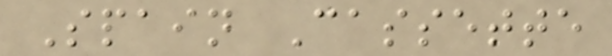Spain Cassette
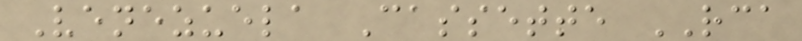Venezuela Cassette RCA
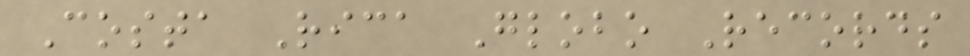Costa Rica Globo Records
